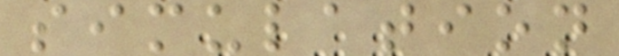simulation
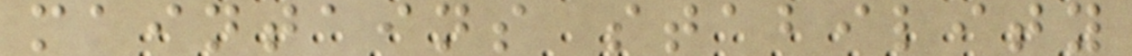maintains stability
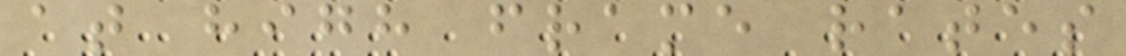at high frame rates
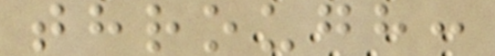through:
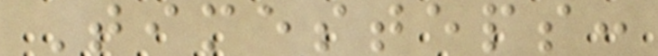Timesteps:
